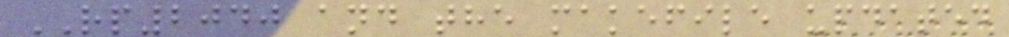RP2040 and the makefile updated
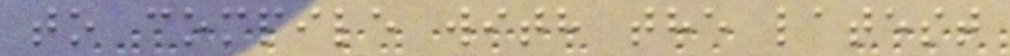to compile with the latest
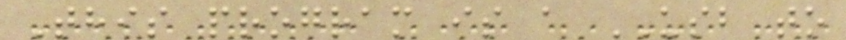This program is a USB to
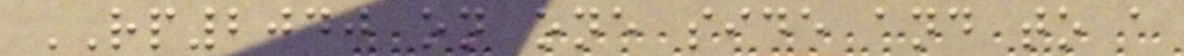RP2040 on one side and to a
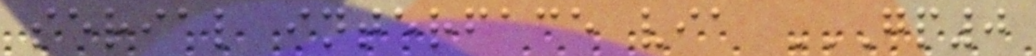serial interface via GP0
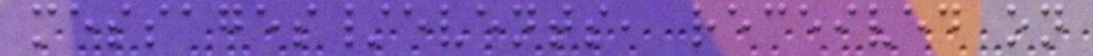messages/events, received on
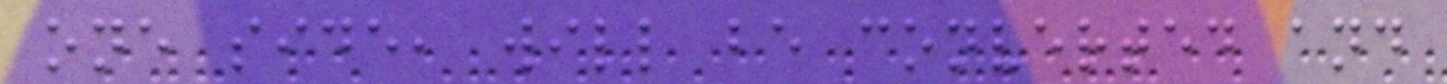one side, will be converted and
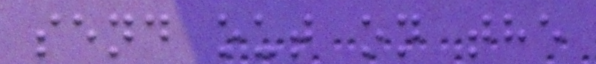send out on the
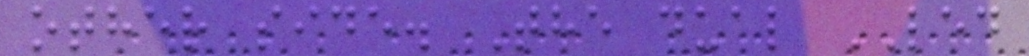other side. The dual LED
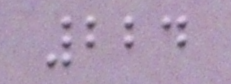224
